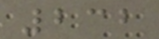232
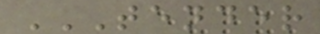TENDER
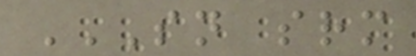SN SRM
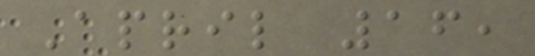April 16,
